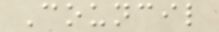Council
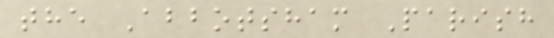the Abbotsham Parish
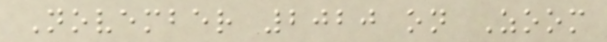November 2020 on Zoom
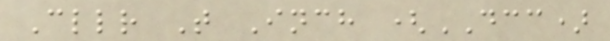Cllr T Inch (DCC)
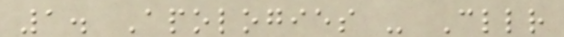1. Apologies - Cllr
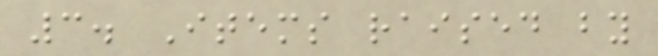3. Items raised by
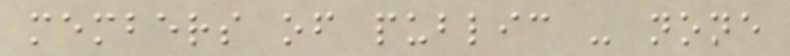members of public - none
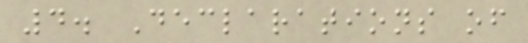4. Declarations of
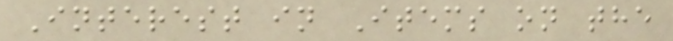Interest in Items on the
